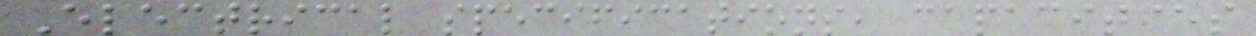Electrical specifications, capacities
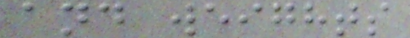and weights
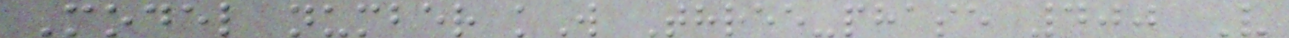Model number kW Three-phase 400 V
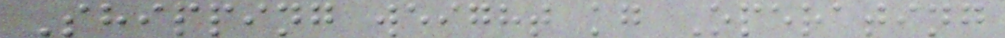Shipping weight kg Operating
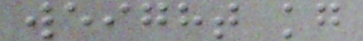weight kg
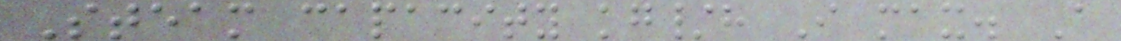Steam capacity kg/h I max. A
